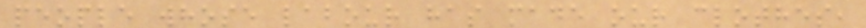people whose labour has made our clothes,
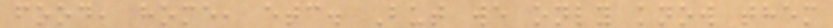food, home, etc. But we only know them
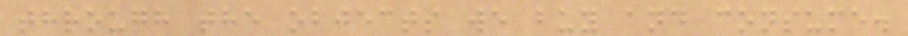through the objects we buy and consume.
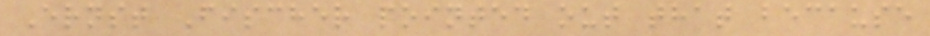Ernst Fischer pointed out that because
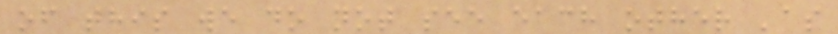of this we do not see each other 'as
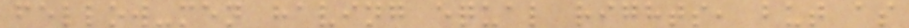fellow-men having equal rights, but as
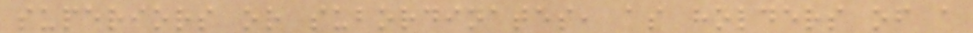superiors or subordinates, as holders of a
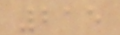215
